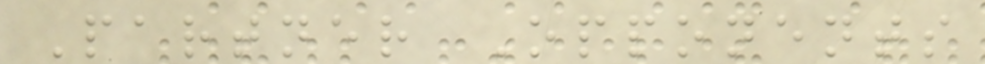Partner Opponents
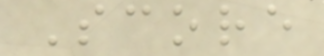Score
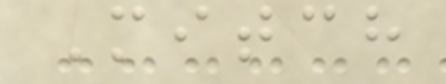Mitch
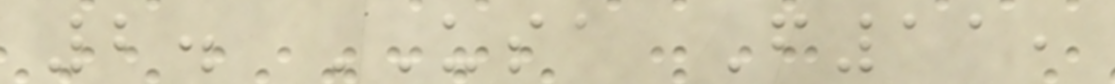2. USA F11,
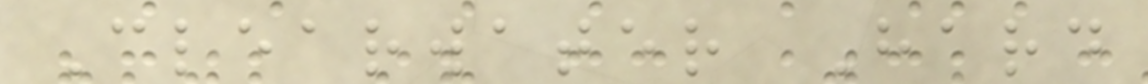Clearwater Hard
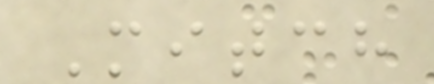Mitch
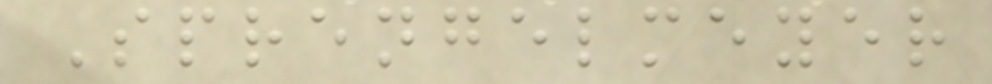Sprengelmeyer
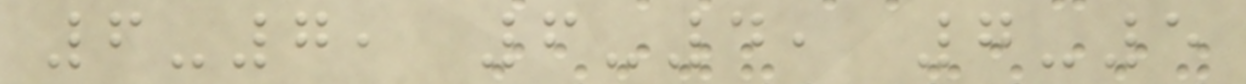6-7, 6-4, 7-5
